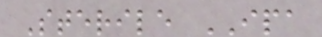Sterile IPA
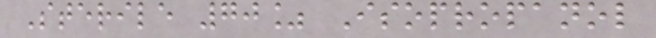Sterile 70% Isopropanol
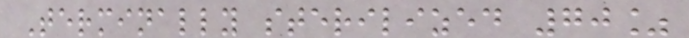Terminally sterilized 70%
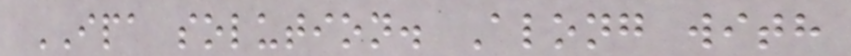IPA solution. Along with
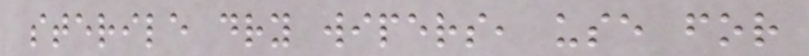sterile dry wipers, use for
